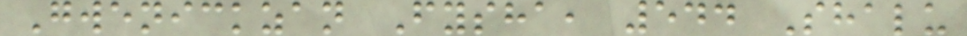Gwenickzan Fysha, 544 Shalu
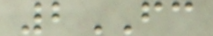2FC
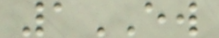1EW
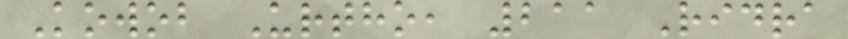Kowob Urtho, 211 Ridra
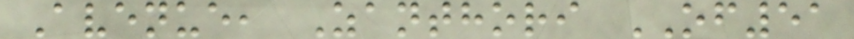Avenue, Zanthori OF51
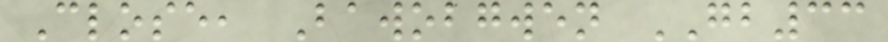Close, Bawobgwen GB33
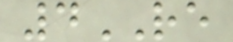4RE
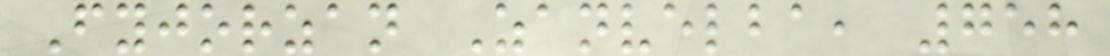Fyjorzan Zanvelba, 758
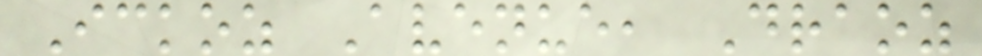Ickoz Avenue, Draoz
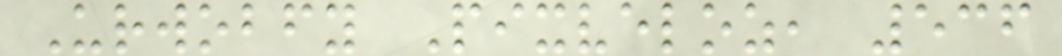Urwobfy Pixveloz, 536
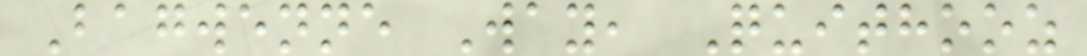Bagwenne Way, Quithooz
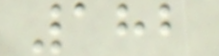182
